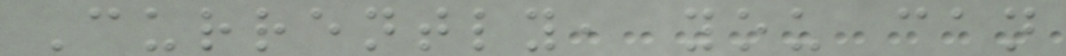Currently, you can
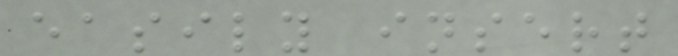easily insert
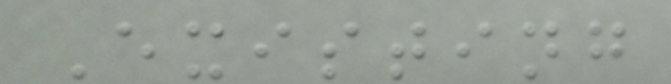Existing
